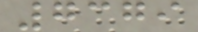7379
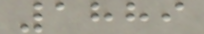1889
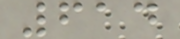614
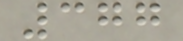377
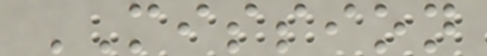MISSION
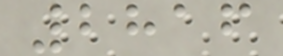2816
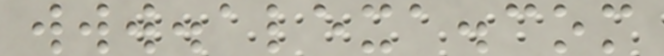www.alexa.com
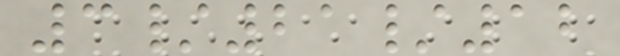3/21/12
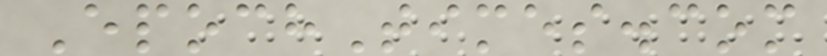EpochTimes.com
